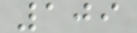109
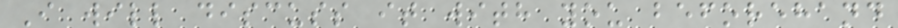I will discuss it with you beforehand
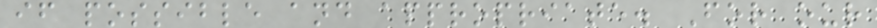if possible and appropriate. For our
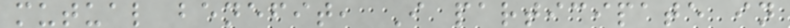mutual benefit, I participate in
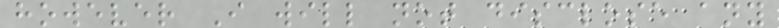however I will not disclose any
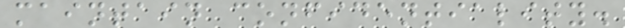maintain confidentiality.
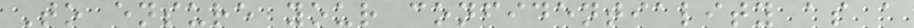To ensure your confidentiality as a
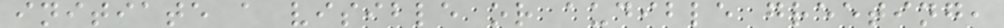initiate a visible or audible greeting,
